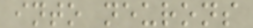into neurons
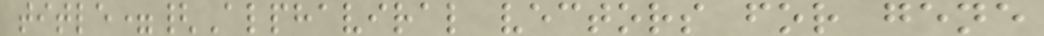title={Alphaviral vectors for gene
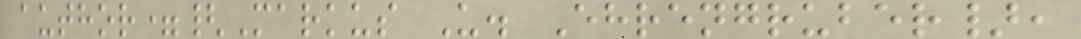author={Markus U. Ehrengruber},
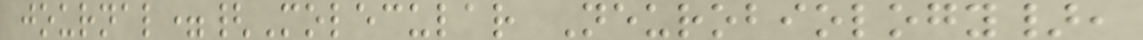journal={Molecular Neurobiology},
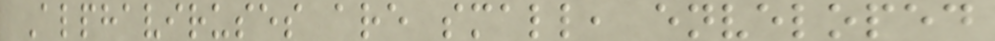Alphaviruses are small, enveloped
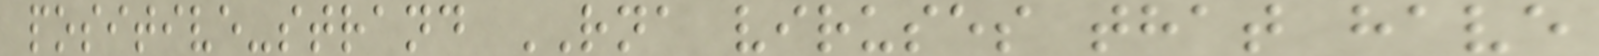positive-strand RNA viruses that have
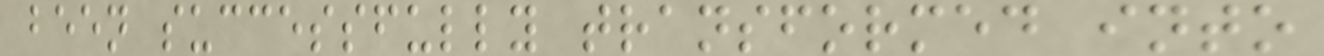been successfully transformed into
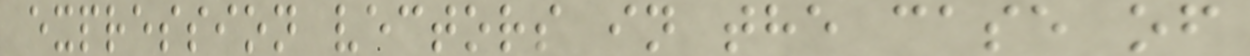expression vectors in the case of
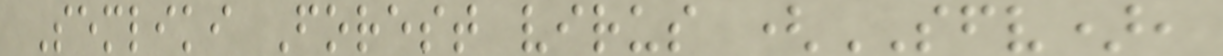Semliki Forest virus (SFV),
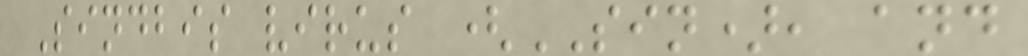Sindbis virus (SIN), and
